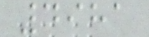4981
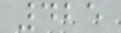425
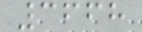3668
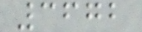3672
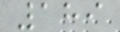189
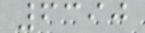6390
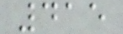415
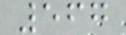567
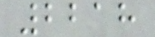2218
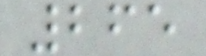265
